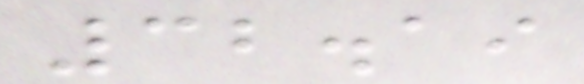32.19
